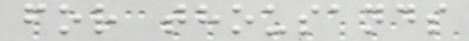for thousands
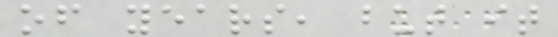of years, but it
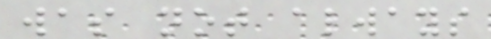was not always
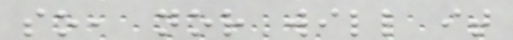so, nor will it
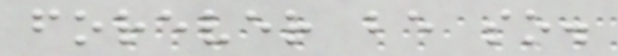forever be so.
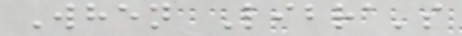When Libra's
